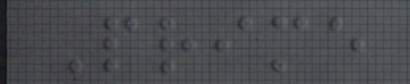Prime
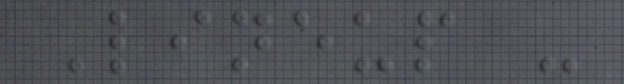Lineup -
